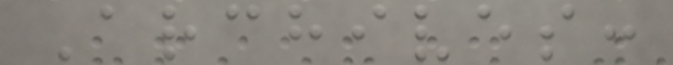Archives:
